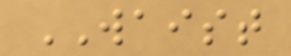WAIST
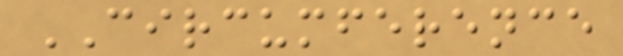CIRCUMFERENCE
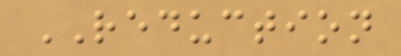REDUCTION
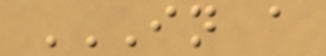IN A
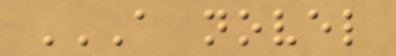A NOVEL
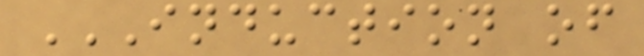INDUCTION OF
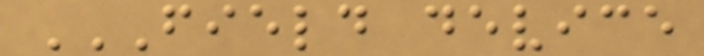FIELD DEVICE
